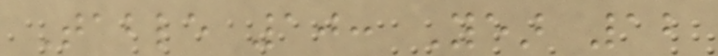Table 10: Year 12
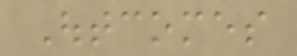Outcomes
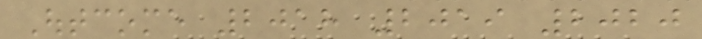Outcome 2018 2019 2020
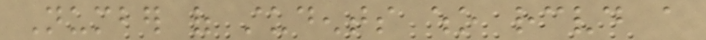Number of students who received a
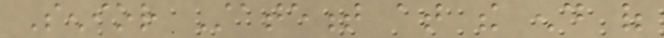Senior Statement at the end of
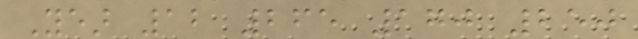Year 12 265 170 250
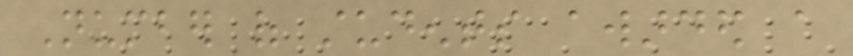Number of students awarded a
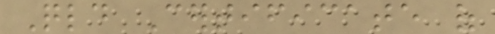Qld Certificate of
